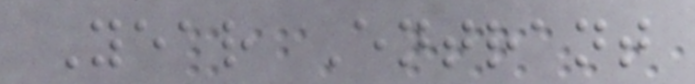Year Entrant
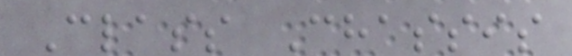Class Chassis
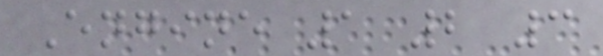Engine 1 2 3
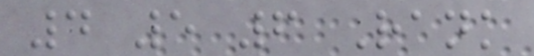4 5 6 Rank
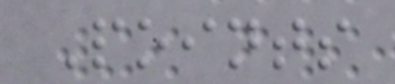Points
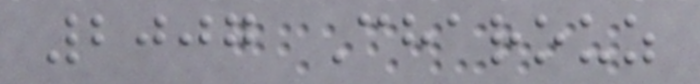2007 Charouz
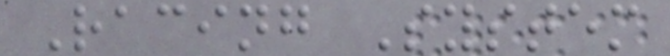Racing System
